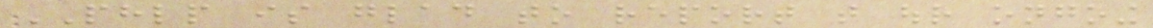PHLP is glad to report that our ongoing
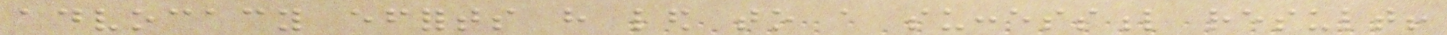advocacy efforts have led to a successful result!
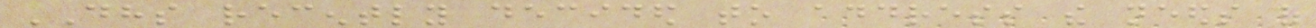DHS recently decided to address the needs of
